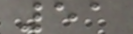51
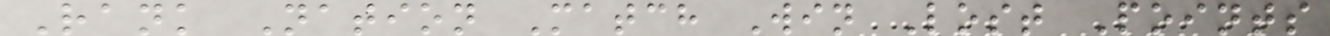Rank Nation Match Win Lost Points
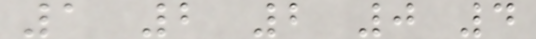1 2 2 0 4
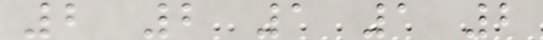2 2 1 1 2
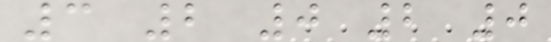3 2 0 2 0
